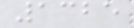1325
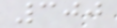300
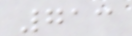713
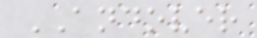ANDOVER
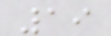19
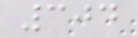304
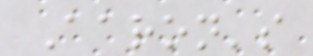Aaron's
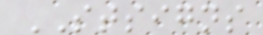STSIGNS
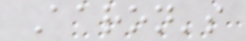Aaron's
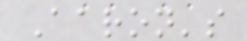Aaron's
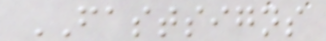FASTSIGNS
